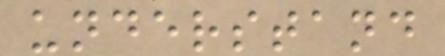understand
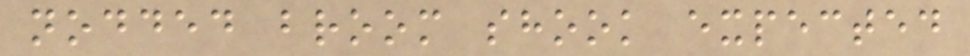nodded broom shook expected
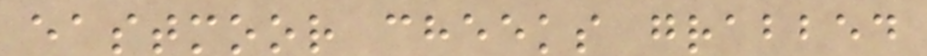eastmoor cheeks grabbed
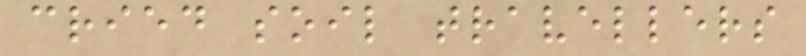cried soil travellers
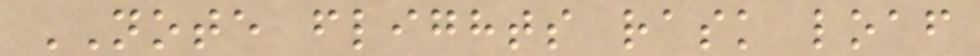NOTE flights rask loaf
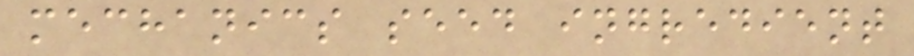mechanics seed ingredient
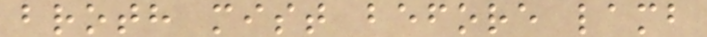broth mist before lamb
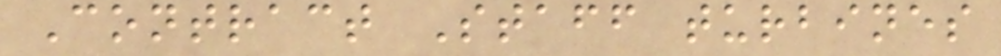Contract Staff turbines
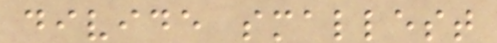divide smallest
